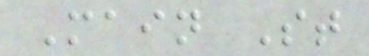Main St
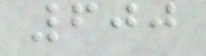600
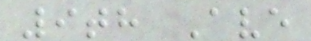9th Ave
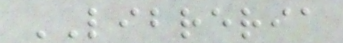LIBRERIA
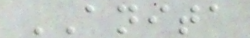ANITA
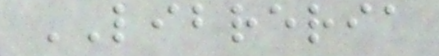LIBRERIA
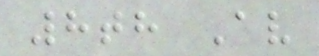8th Av
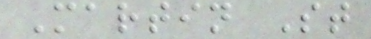Martin St
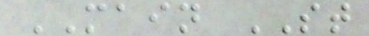MAIN ST
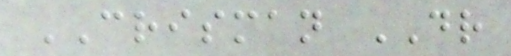CRISMAN DR
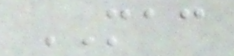MAC
